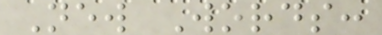New Words:
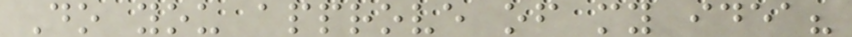Do you approve of my idea?
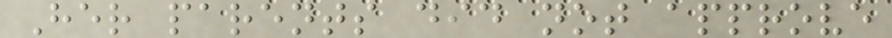Her parents did not approve
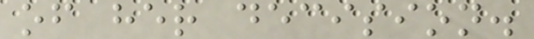of her decision.
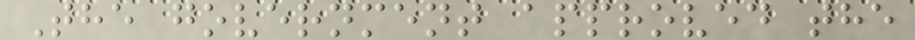The government approved the
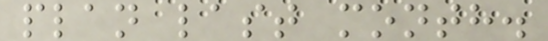plan last month.
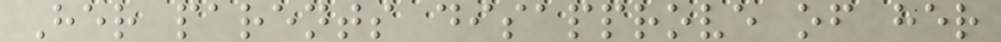Her parents disapprove of her
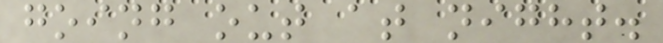going out at night.
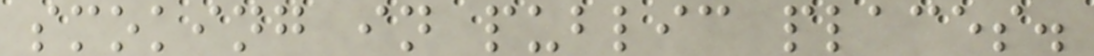smoking in public places.
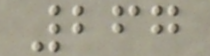267
